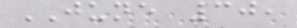JUNE 30,
